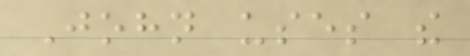John uses the
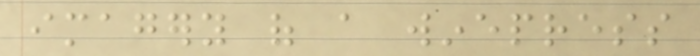imagery of a winepress
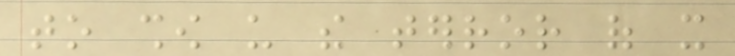to show us the terror of it
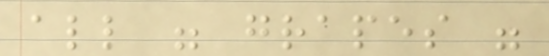all were grapes were
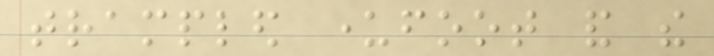trampled underfoot and the
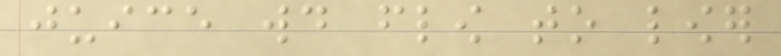juice would flow to lower
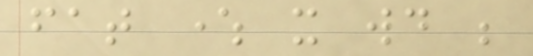fat where it would be
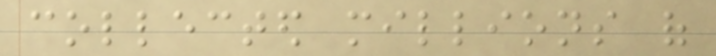collected millions of
